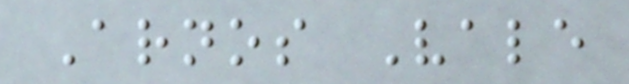Arnos Vale
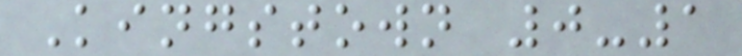Kingstown 0-1
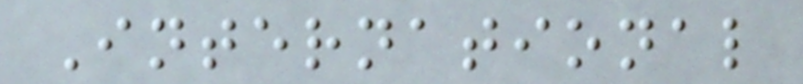International
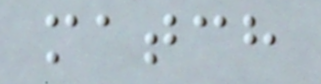match
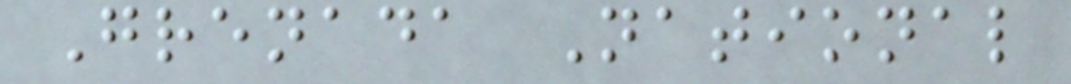Grenada National
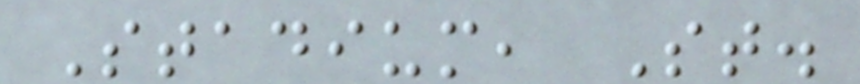Stadium, St.
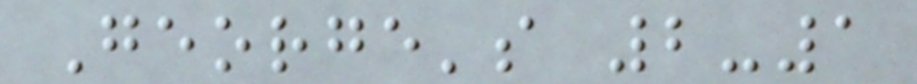George's 2-1
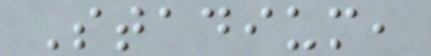Stadium,
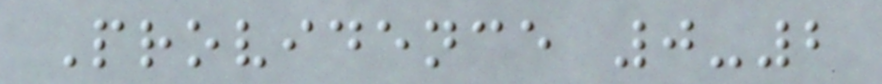Providence 0-2
